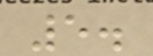5.
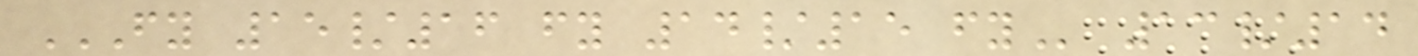FY 15/16 FY 14/15 FY 13/14
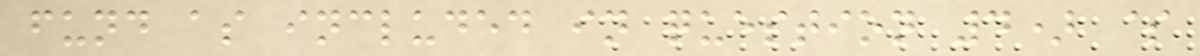fund as included in question 4) $
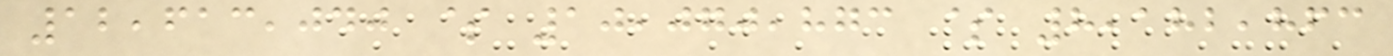12,613,040 $ 10,070,873 $ 8,182,863
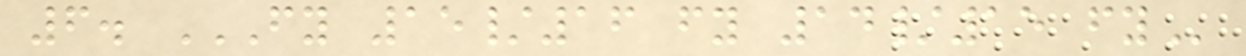6. FY 15/16 FY 14/15 FY
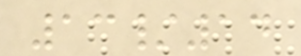13/14
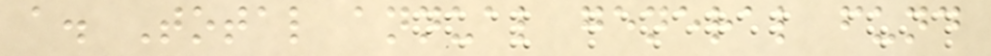a. Total annual general fund
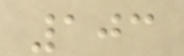103
